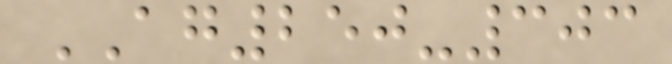AG250-303
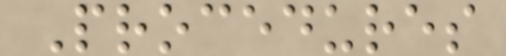Procedures
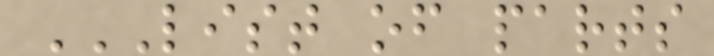LIST OF PARTS
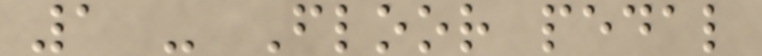1 - Floor pedal
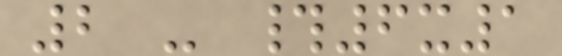2 - #6x1
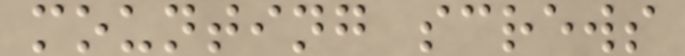mounting screws
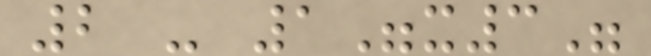2 - 1"x3"
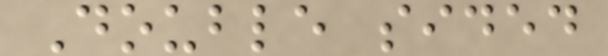Double sided
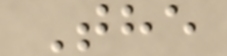The
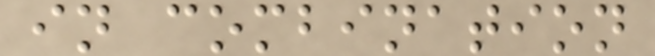in combination
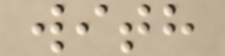with
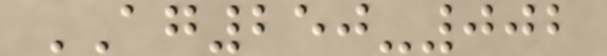AG250-002
